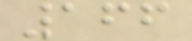166
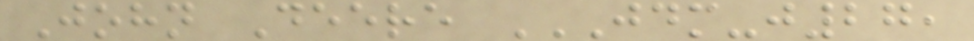John Deere JDM-J27,
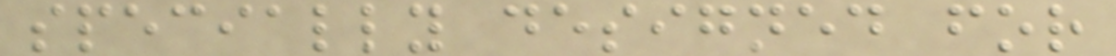specially designed for
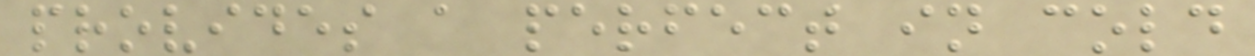provides a perfect in cold
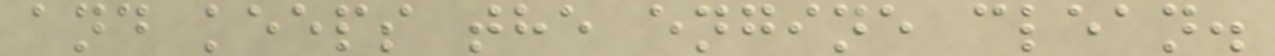and keeps the engine clean.
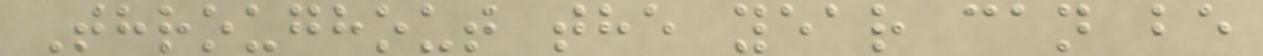Throughout the year can be
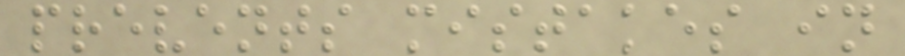prevents mistakes in
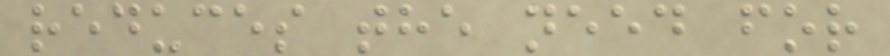reduces the need for
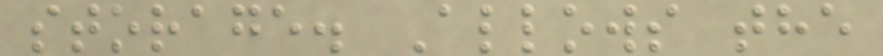storage. Allows the
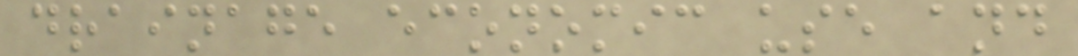drainage economic use and
